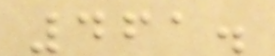461.
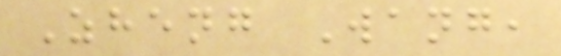Zheng Wang,
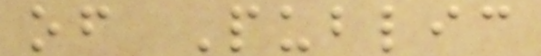of Public
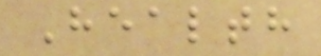Health
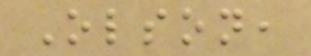Olson,
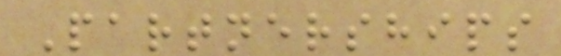Partnerships
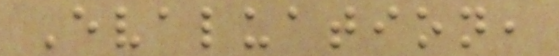Evaluation,
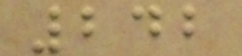242
